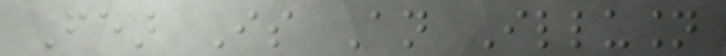Fear Is An Illusion
